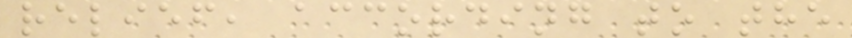relief, according to the
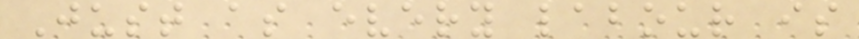Just as every labour is
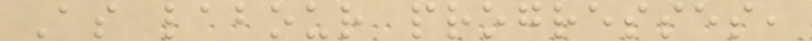As labour progresses,
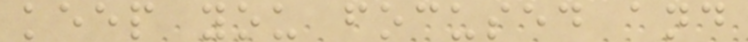keep you focused and
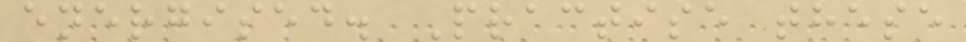energised. Practise these
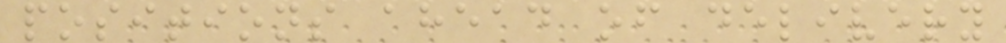positions ahead of delivery
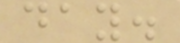day.
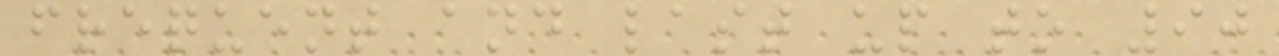frequent and last up to 90
